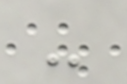-
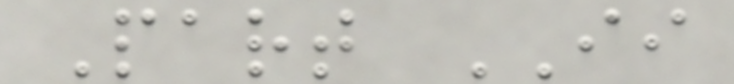Part II
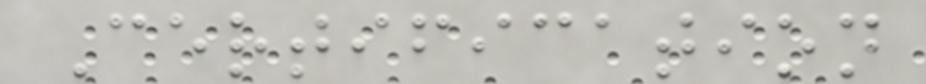Certification
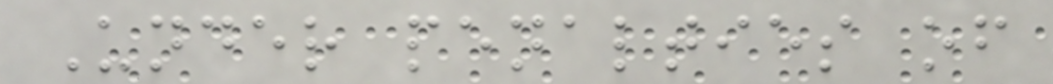Under penalties of
